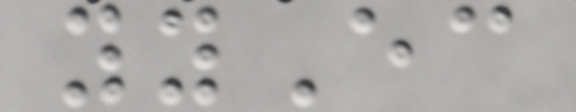yyEc
